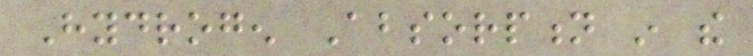Hydrogen Absorption in the
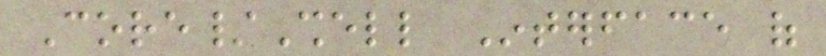Core/Shell Interface of
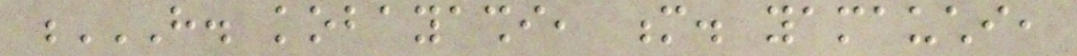H. KOBAYASHI, M. YAMAUCHI,
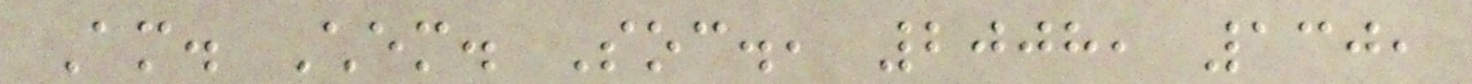Am. Chem. Soc., 2008, 130,
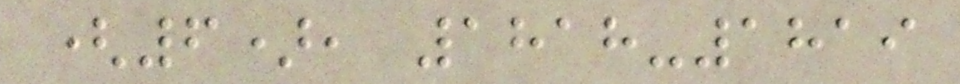(6), 1818-1819
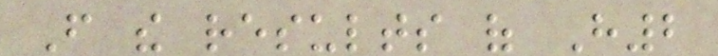From the results of H2
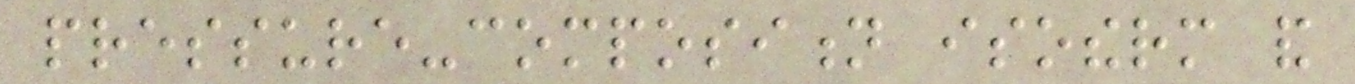pressure-composition isotherm and
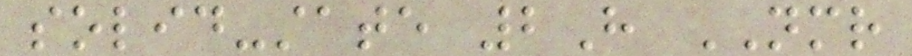solid-state 2H NMR
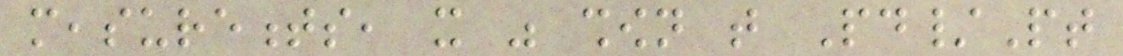measurements, it was shown that Pd/Pt
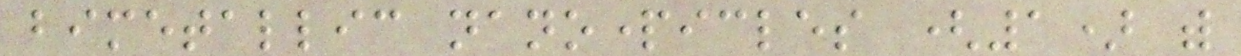bimetallic nanoparticles (1) with
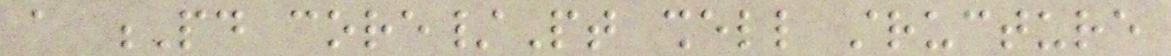a Pd core/Pt shell structure
